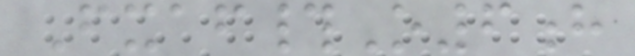Fxaf#O6h
